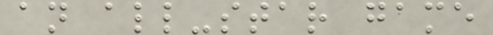an all-star game
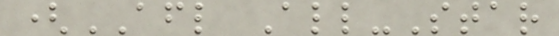(AFL All-Star
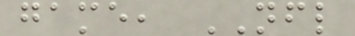game, NFL
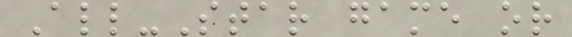All-Star game or
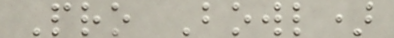Pro Bowl)
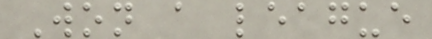Won a league
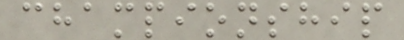championship
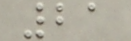21
